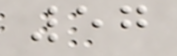57
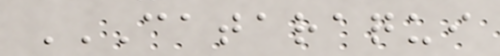CATARAQUI
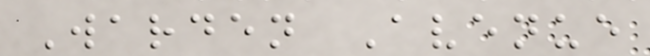Warden Avenue
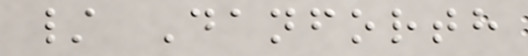/ Danforth
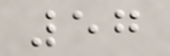57
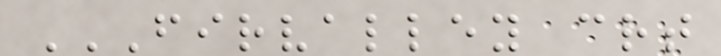FIRVALLEY CRT
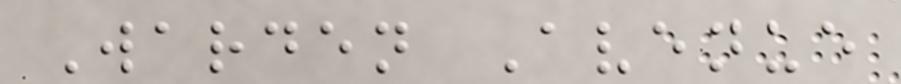Warden Avenue
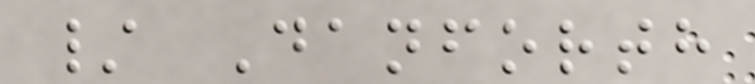/ Danforth
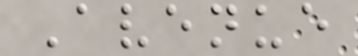Avenue
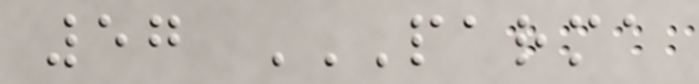57 PARMA
